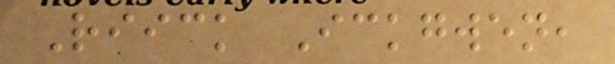Riick Ickgwen,
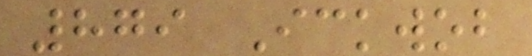879 Ickwob
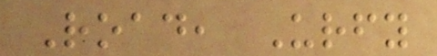Road, Urfy
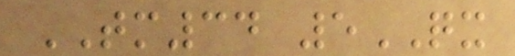TM34 5QX
